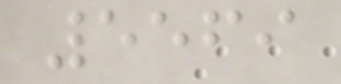5569
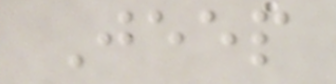Jeep
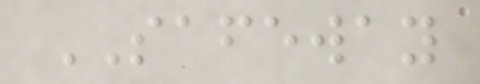SAFEWAY
